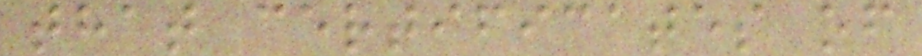that certificates of
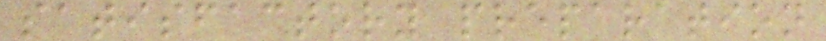satisfactory preparation
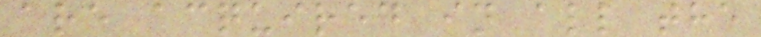are acquired in all the
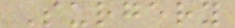Surgery
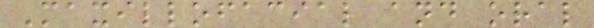Maxillofacial and oral
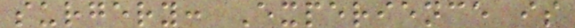surgery: Experience is
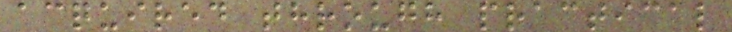acquired through practical
